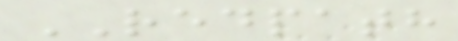REDPATH
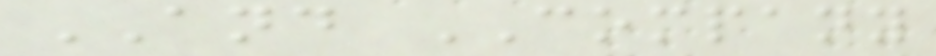AND COMPANY
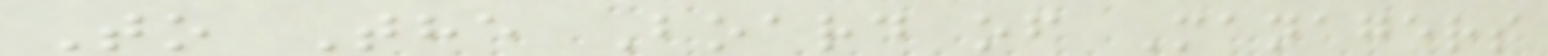To The Board of Managers
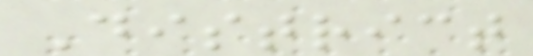District
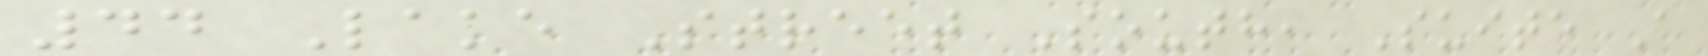44 Lake Street South, Suite A
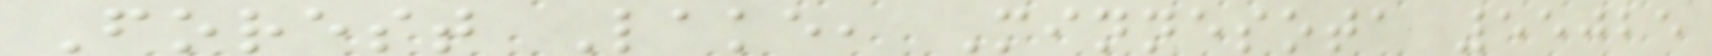Forest Lake, Minnesota 55025
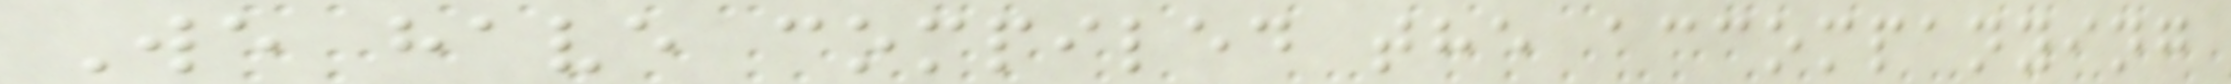We have compiled the accompanying
